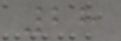28
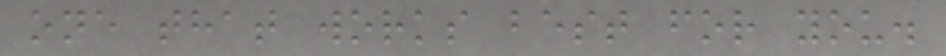one that works best for you.
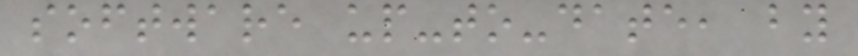software up-to-date, by
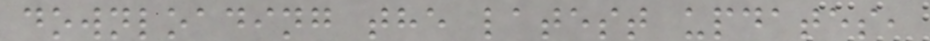downloading the latest updates,
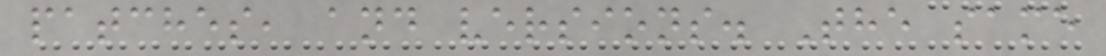patches, and versions. The same
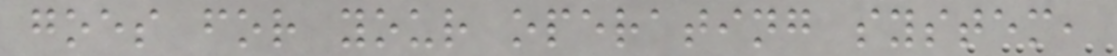goes for your operating system,
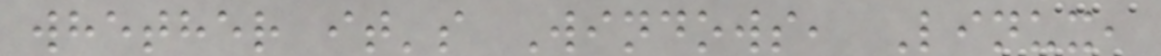whether it's Windows, Linux,
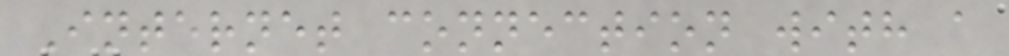Internet connection with a
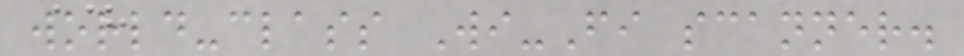world-class Wi-Fi scanner.
